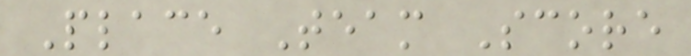Place Team Score
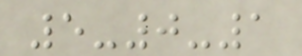5-0-1
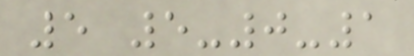5 5-0-1
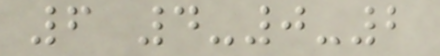6 4-0-2
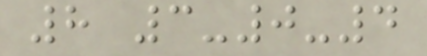8 3-0-4
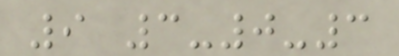9 3-0-3
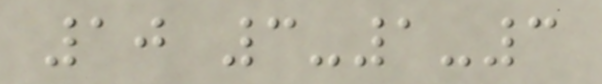10 3-1-3
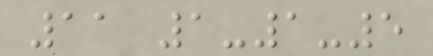11 1-1-5
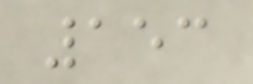153
